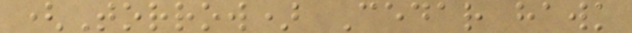(Torrow) Cedar hawk
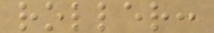roller:
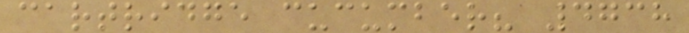cartridge cucumber? 4738
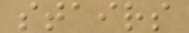stairs
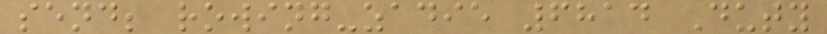send; rowing-zadie 6814 Duty
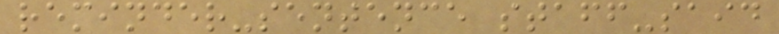reminder-sentence staff-said
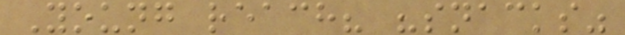Young reach? "snacks"
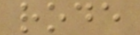rode
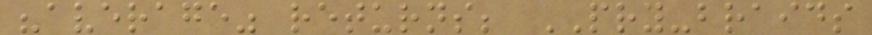"average" returns; PRY-braids
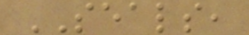SEALS,
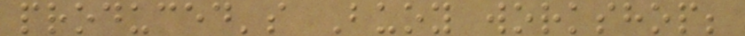produced's Buoy workshop;
